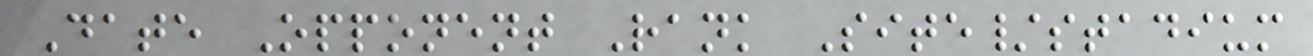Date Opponent Rank Site/stadium
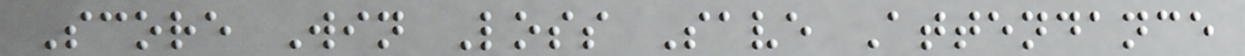Score Win Loss Save Attendance
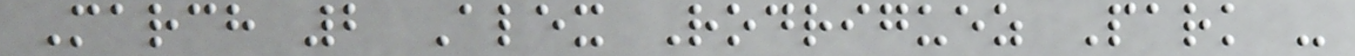March 2 Alex Rodriguez Park -
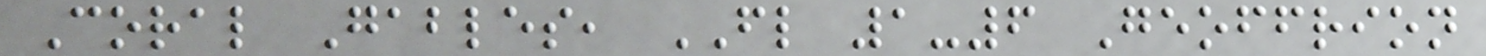Coral Gables, FL 1-6 Geoffrion
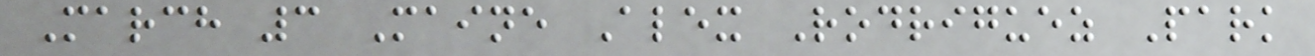March 3 Maine Alex Rodriguez Park
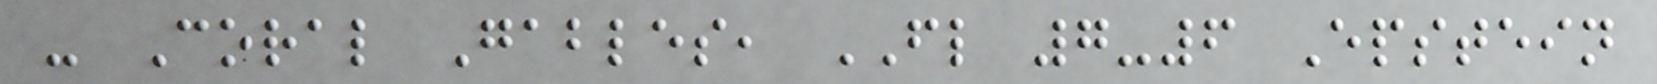- Coral Gables, FL 7-6 Epstein
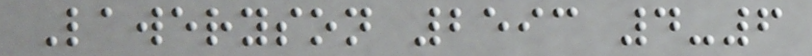Laweryson 2593 4-6
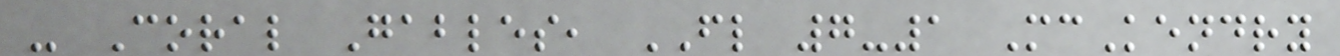- Coral Gables, FL 7-1 McKendry
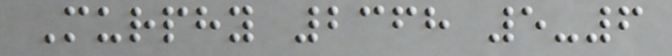Murphy 2368 5-6
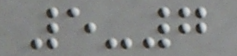5-7
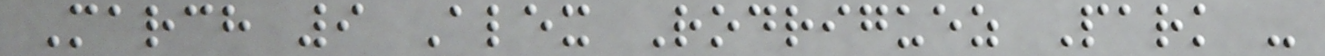March 9 Alex Rodriguez Park -
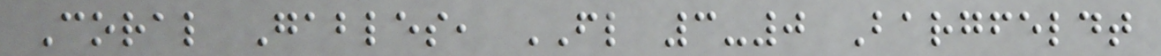Coral Gables, FL 3-0 Bargfeldt
